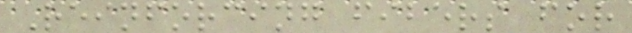Reinforcing fibers for
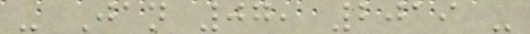- Jan 07, 2019 -
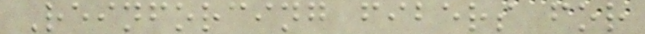Reinforcing fibers for
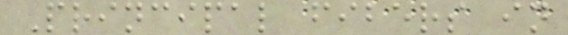Principal fibers in
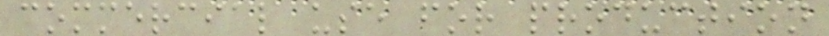commercial use for production
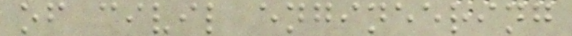of civil engineering
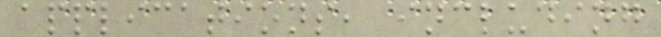applications, including
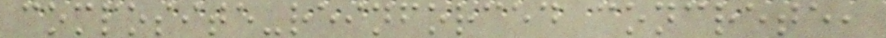composite-reinforced concrete,
